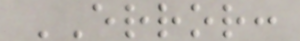ERROR:
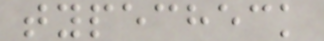typecheck
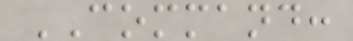COMMAND:
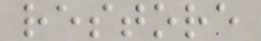restore
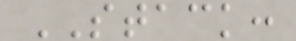STACK:
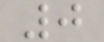0
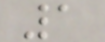1
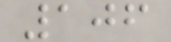106
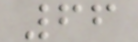66
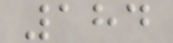184
